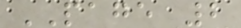PAGE 2
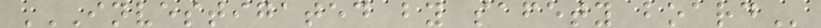INVESTIGATED BY SAFETY BOARD
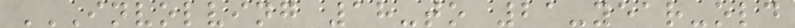INVOLVING 18-TO 21-YEAR-OLD
